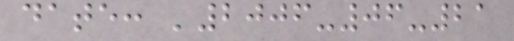date: '2006-06-21
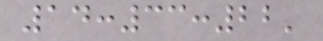14:33:22'
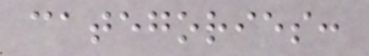categories:
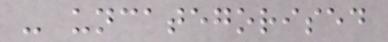- uncategorised
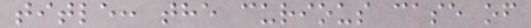title: the curious case of
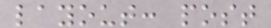layout: post
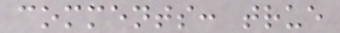comments: true
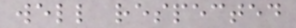well respected
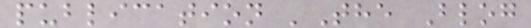publication 'The Blog
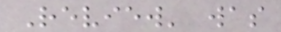Review' was
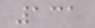131
